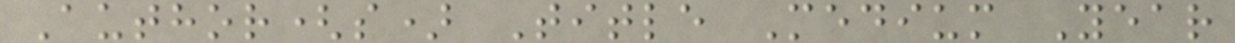Author(s) Title Medium Year
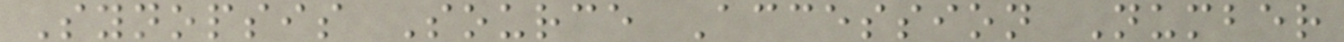Synopsis Source Accession Number
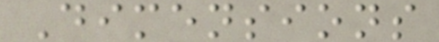Dimensions
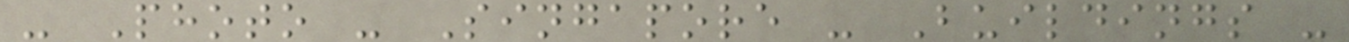- Photo - Singapore - Buildings -
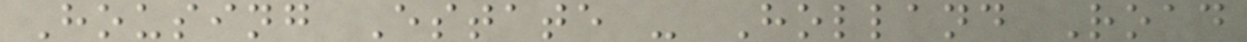Housing Estate - Holland Road
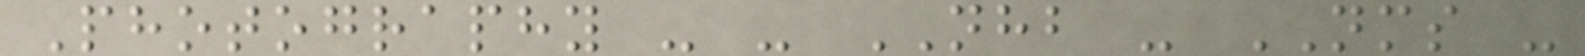Photography - - NHB - NMS -
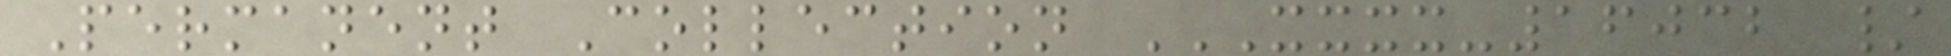Permanent Collection XXXX-16032 /
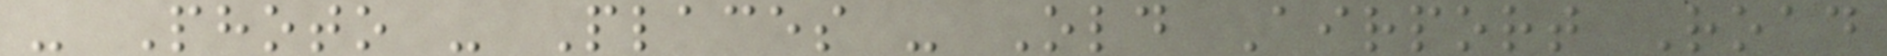- Photo - Places - Old Airport Road
